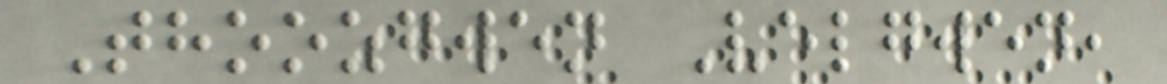Thoozgwen Velgwen,
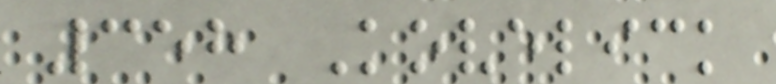358 Kovelick
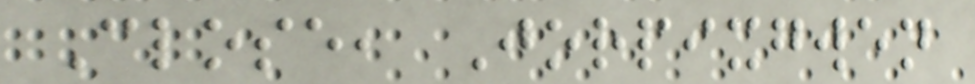Close, Jorpixgwen
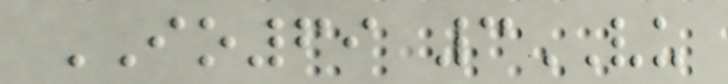IO69 3VU
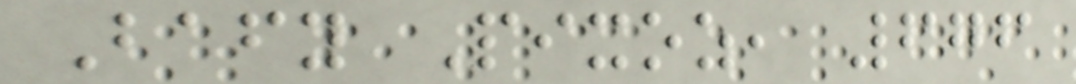Bafy Pixoz, 676
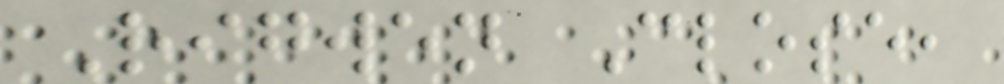Rigwen Close,
